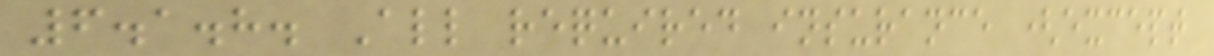6.1.8. All required insurance (except
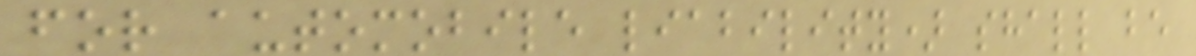for automobile liability) shall be
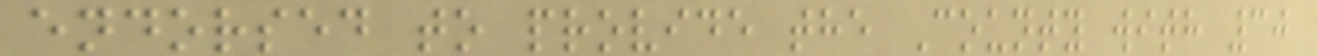endorsed to provide the County with 30
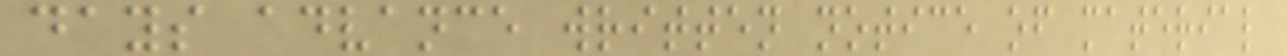days advance written notice of material
